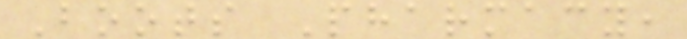Boots Pharmacy,
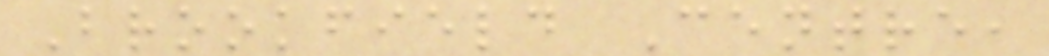Brookfield Centre,
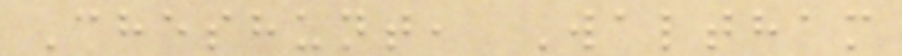Cheshunt, Waltham
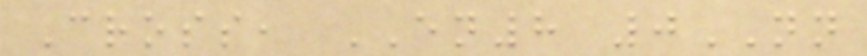Cross, EN8 0NN
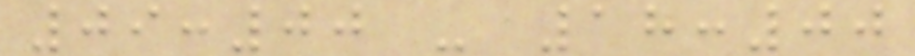09:00 - 18:00
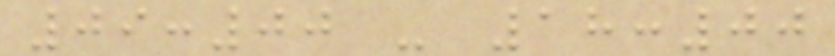09:00 - 18:00
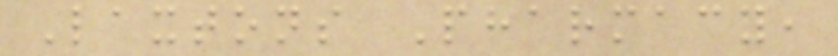Laxtons Pharmacy,
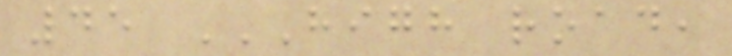45 HIGH ROAD,
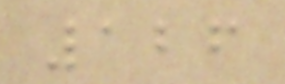126
